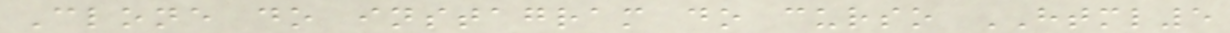Clone do instagram do curso HTML5
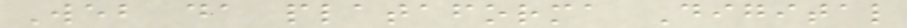Web da plataforma Digital
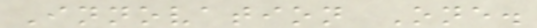Innovation One.
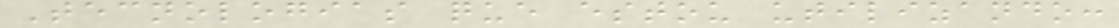Tecnologias que estou utilizando:
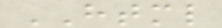HTML
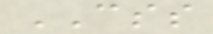CSS
